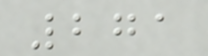271
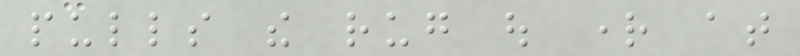pulls the rug out right at
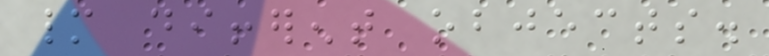many different objects.
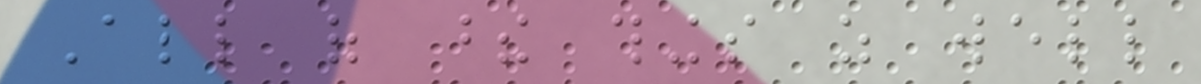All of these things as well
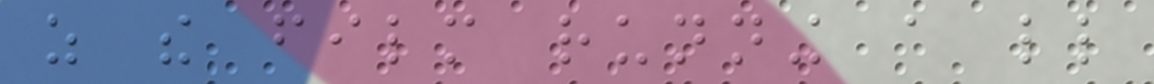as the film running a little
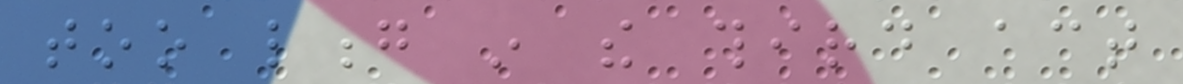too long in the third act
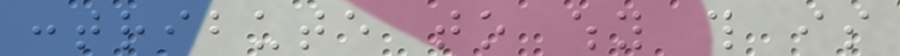contribute to why this is
